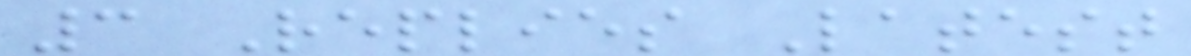3 Replies Latest
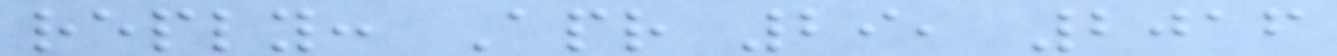reply: Apr 29, 2016
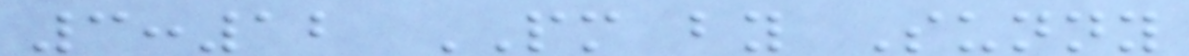3:12 PM by Sunny
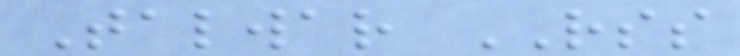Talwar RSS
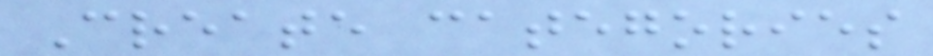Create categories
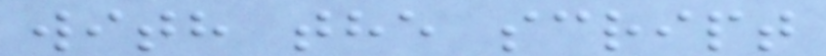with the script
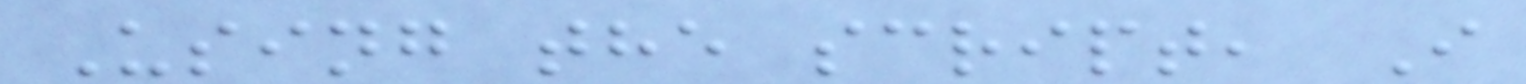Using the script, I
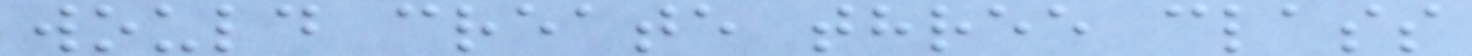would create three class
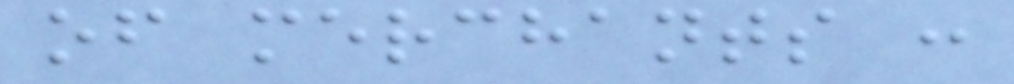of merchants :
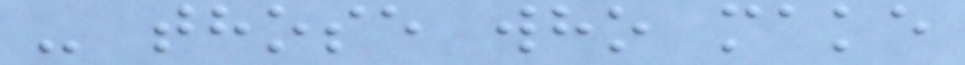- those who make
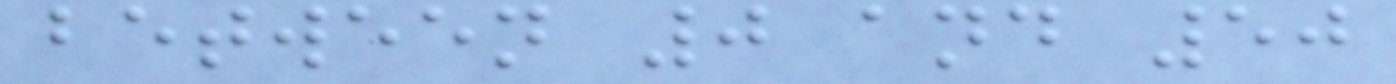between 0 and 50
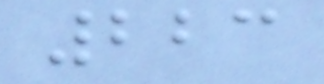223
